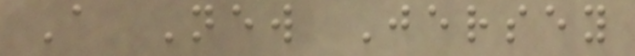A New Jersey
